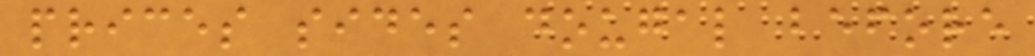prices sides dougal before
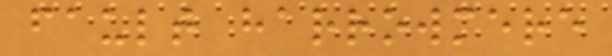fault harrowmere
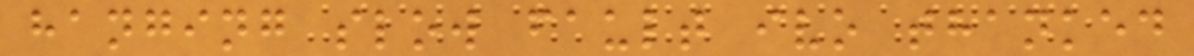hanging slow fault ivo thanked
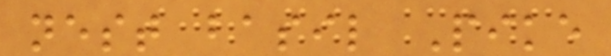nest basil Pike
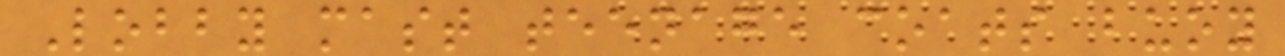Lobby mast teenage coats buoy
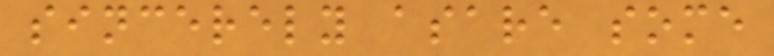sincerely asare some
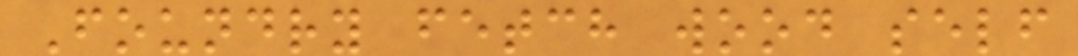Foundry fetch wood self
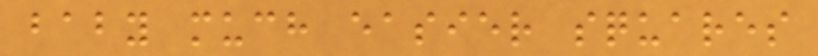baby much easier squares
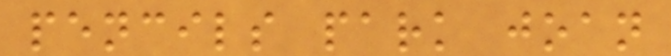pencils park joan
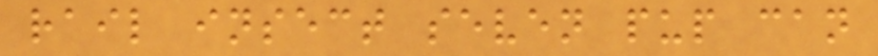rail insect seven pup can
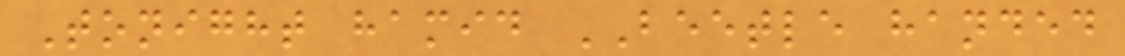Tonight hamid BEETLE handed
